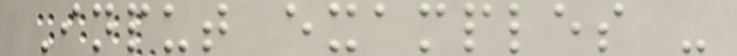Input examples -
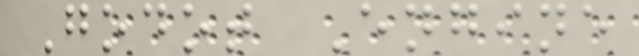Godot Engine
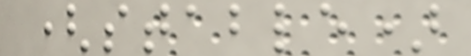(stable)
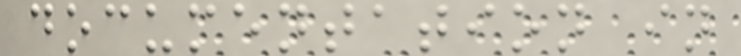documentation in
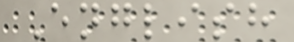English
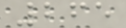265
